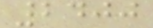2400
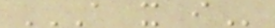A X I
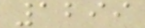1299
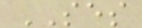SES
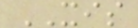XIS
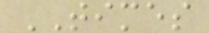TIMES
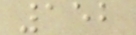152
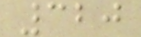320
